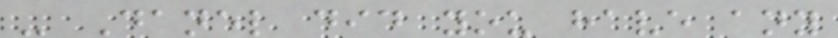- Danel did you have any
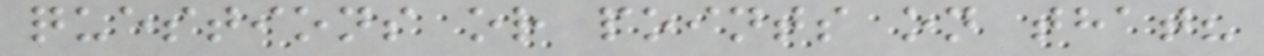questions or points on that?
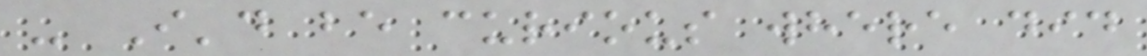- I'd be curious where did
